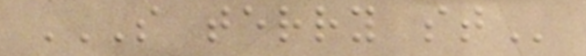S TERRY ST
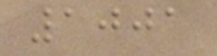1001
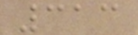313
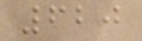620
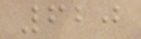620
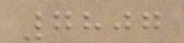7807
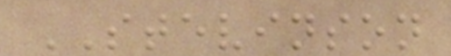STEVINSON
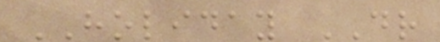HOLIDAY DR
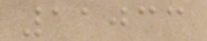11033
